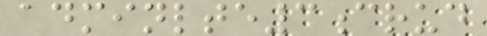adminlte3crud
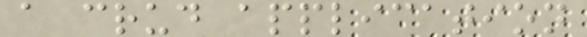a crud application
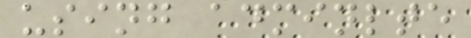using adminlte
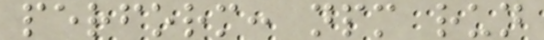perform: npm run
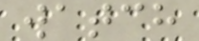watch
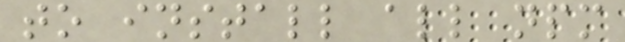to install all npm
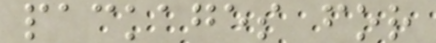packages for
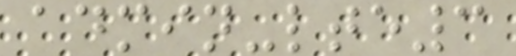admin-lte3
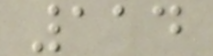114
